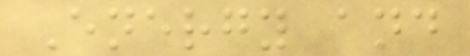Energy and
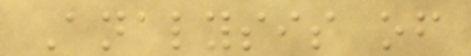Analysis of
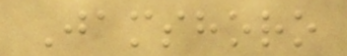Jamshoro
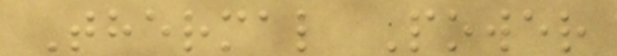Thermal Power
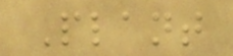Plant
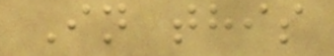In this
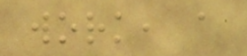work, a
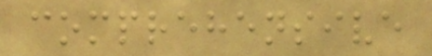comprehensive
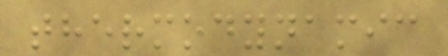thermodynamic
